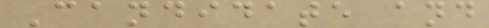Candidate and
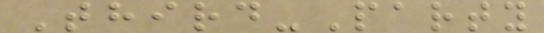Third-Party
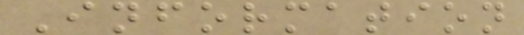Information
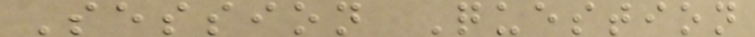Session Question
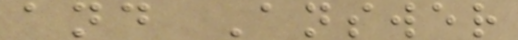and Answer
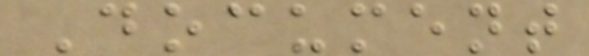Document
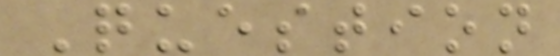Question
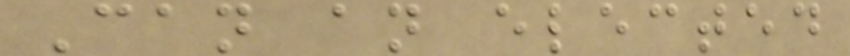Can an elected
